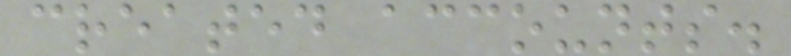created accounts.
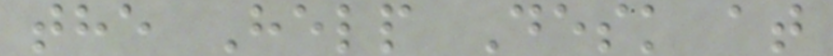the Help Desk at
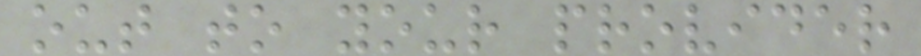out to your provider
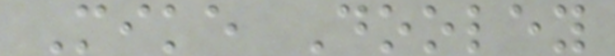Mike Dooley
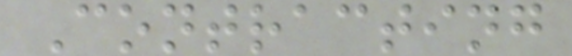Contracting
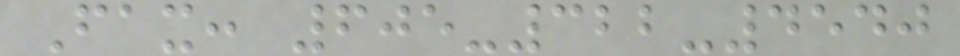Fax: 605-322-4540
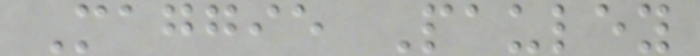Maggie Pauley
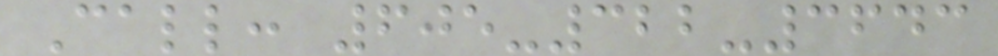Call: 605-322-3643
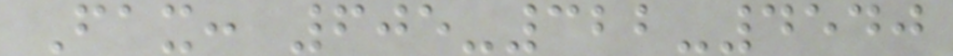Fax: 605-322-4540
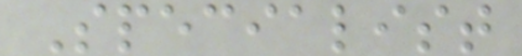Specialist
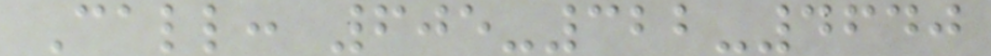Call: 605-322-4640
